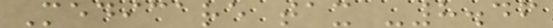Medicare tax -8.46
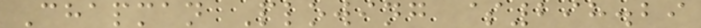Chapman Plowing $298.29
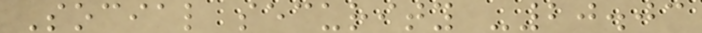Social security -20.03
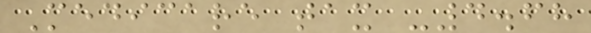Medicare tax -4.68
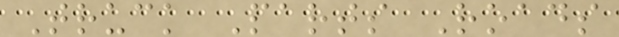Truck Parts Roads
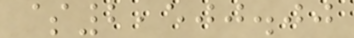$2,500.00
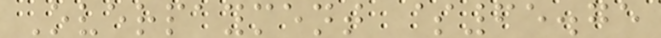Overpayment $65.75
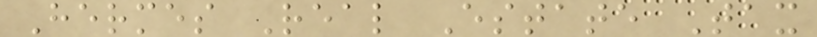Hermes Real Estate Tax
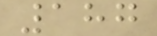187
